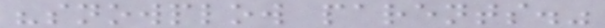"snowplow parents."
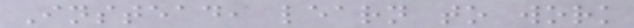Instead, learn to work
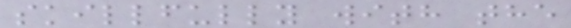skillfully with the
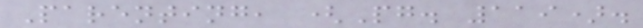Parenting, (Pg. 119).
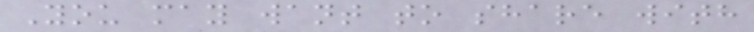You may want to share with
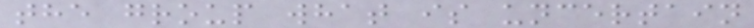the group what is uncertain
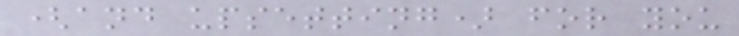(and upsetting) for you
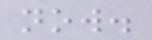now.
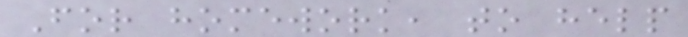For homework, to help
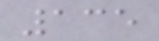135
